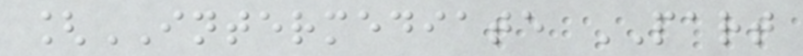[INTERMEDIATE PART
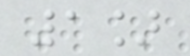1]
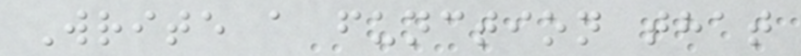Write a function that
